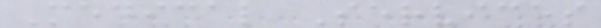Medical Services
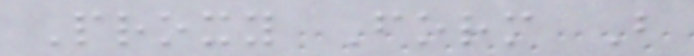Proxy Form B
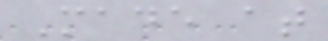Made at
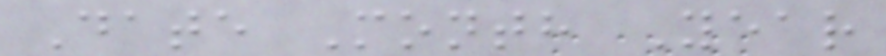Date Month Year
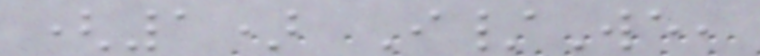(1) I/We,
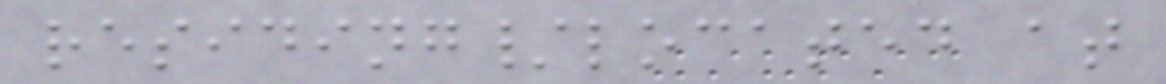residing/located at
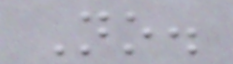No.
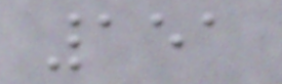151
